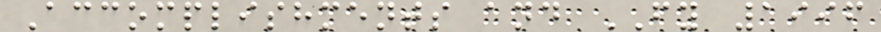Accomplishments and FY 1996
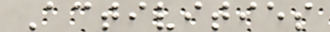Activities
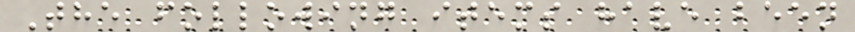The following items have been
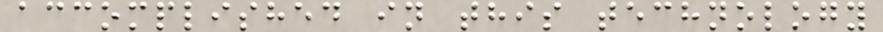accomplished in this technology
